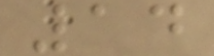14
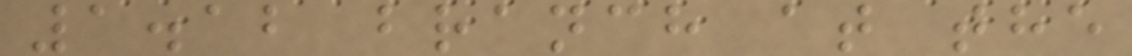1.12 branch at the
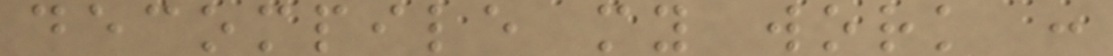decompile my work :
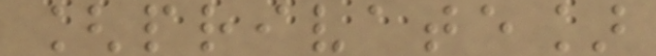[private]
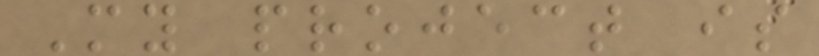My project is
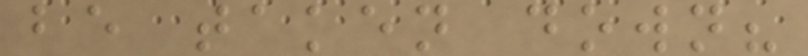be taken down?
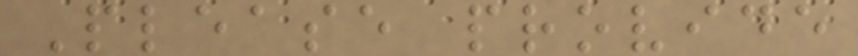Please provide
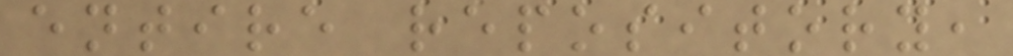entire repository,
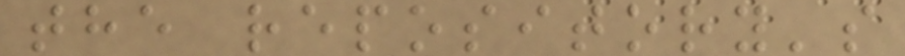the repository's
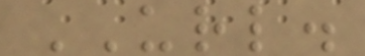URL.
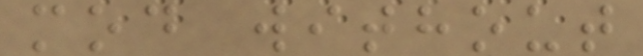mod without
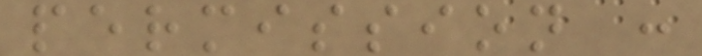permission :
